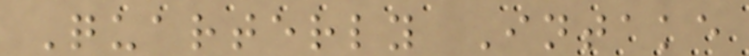Quarterly Intake
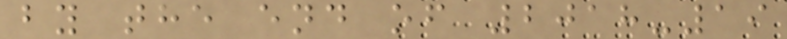by the end of 2018-19
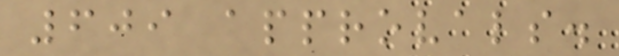609 approvals.
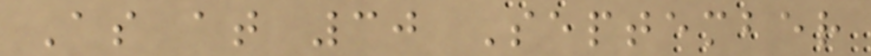As at 30 September
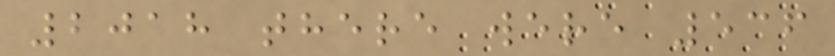2018 there were 536
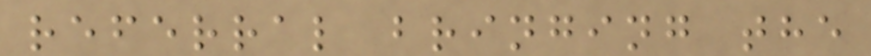referral bringing the
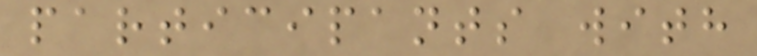participants with
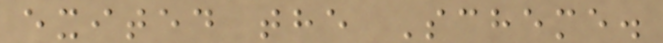exited the Scheme.
